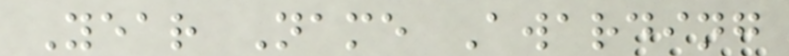Year Name Awarding
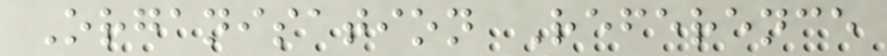Organisation Reference
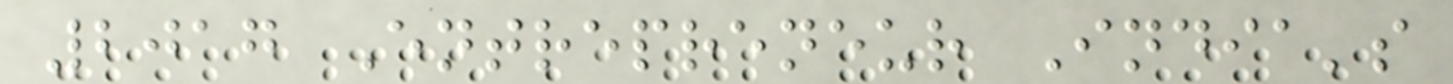2017 Entrepreneur India's
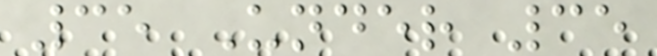35 Under 35
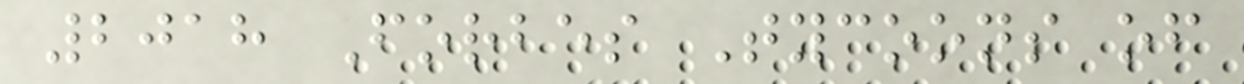2018 Forbes Tycoons of
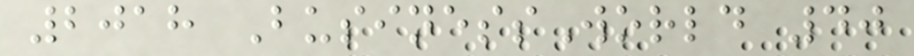2018 BusinessWorld 40
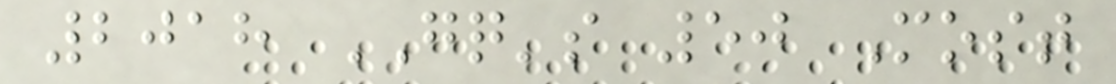2018 GQ's 50 Most
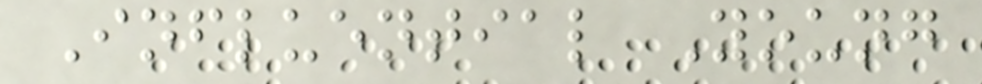Influential Young
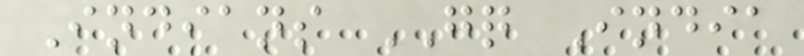Indians GQ India
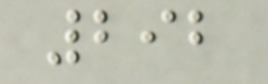292
